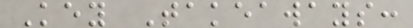Key Takeaways:
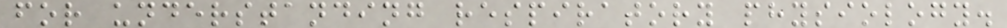for understanding respiratory physiology.
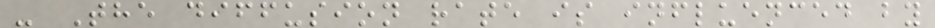- The diffusion rate is influenced by
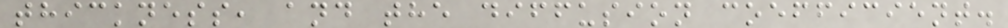thickness, and the diffusion coefficient.
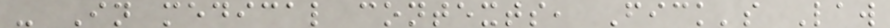- In medical contexts, Fick's Law
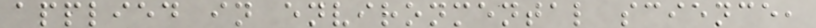applied in environmental science,
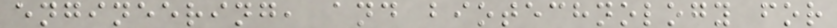engineering, and biotechnology for
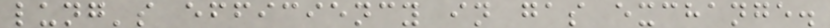lung's efficiency in gas exchange.
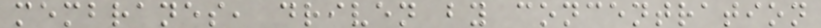membranes, driven by concentration
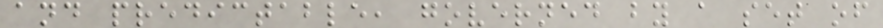and predictable, governed by a set of
